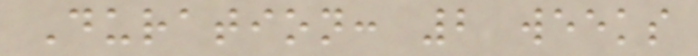Duration: 2 weeks
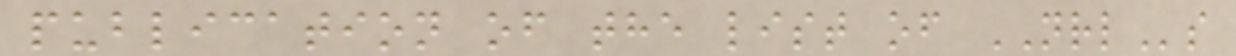publication of the list of NRLs
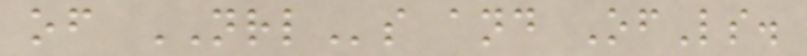of NRLs and OfLs.
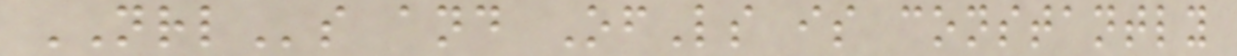NRLs and OfLs is constantly
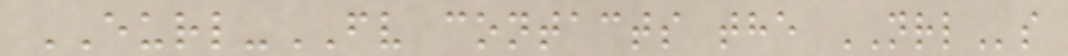EURL-FV contacts the NRLs
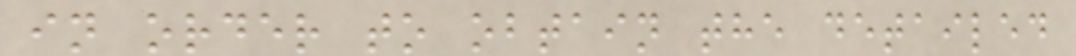in order to obtain the detailed
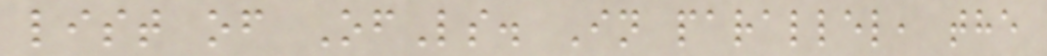list of OfLs. In parallel, the
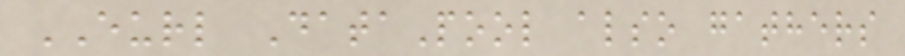EURL DataPool also gathers
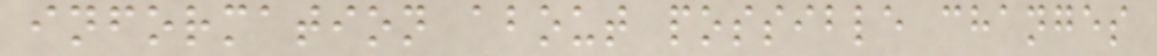information about possible changes
